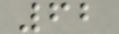62
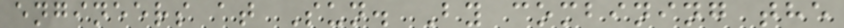engineers at Sun. By combining the
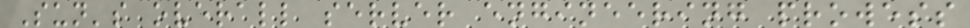Sun's overall server engineering prowess
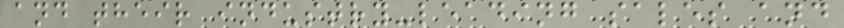and their industry-leading sales and
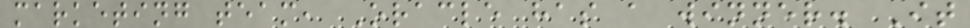marketing team, Oracle has a winner. It
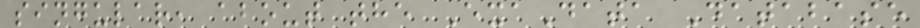singular, about the ExaData Database
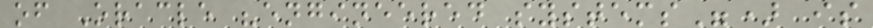of Oracle "engineered systems") is
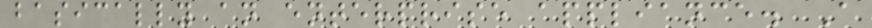basically an enterprise appliance. A
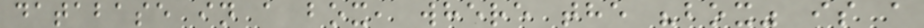database in a box, where the "box" is a
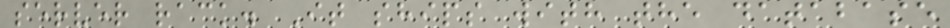server rack. It ships with the database
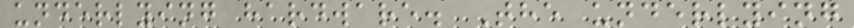underlying hardware. The underlying
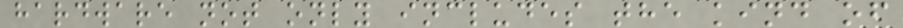hardware not only includes the kind of
